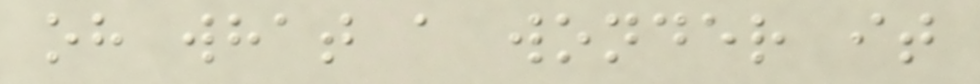oh what a wonder it
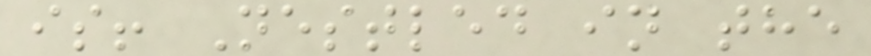is! Nestled in the
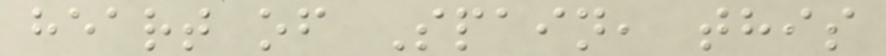heart of Spain, this
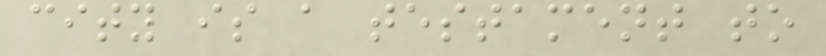city is a testament to
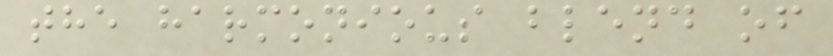the harmonious blend of
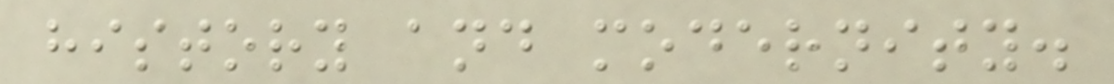history and modernity.
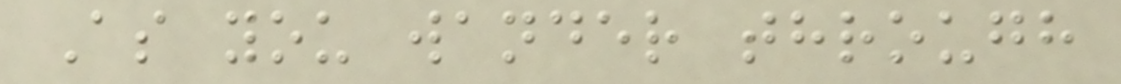As you wander through
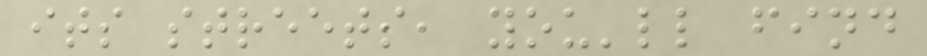its streets, you'll find
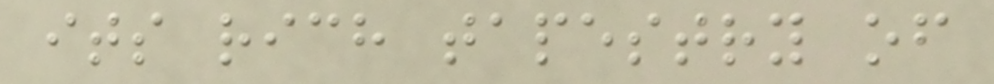its rich tapestry of
